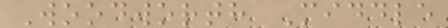Woodworth Middle
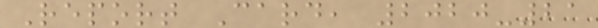Report Card, 2020-21
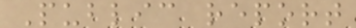Public report
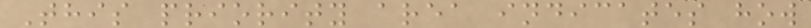This priority area indicates how
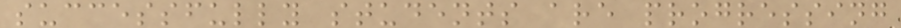successfully students are progressing
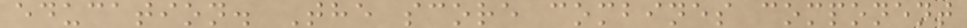education. The score combines component
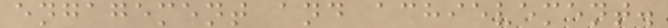engagement and achievement.
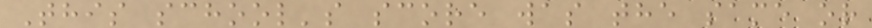This school's score was the same or
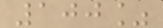100%
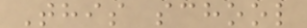This school
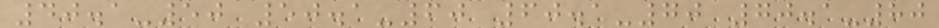40.1-50 50.1-60 60.1-70 70.1-80
